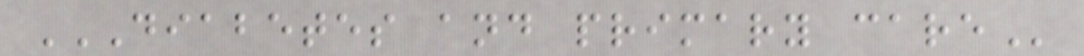DIABETES AND PRIMARY CARE
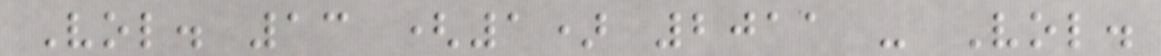Vol. 13 (1) 2011 - Vol.
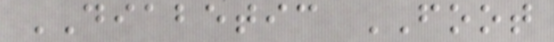DIABETIC FOOT
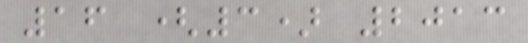16 (3) 2013
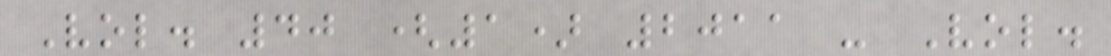Vol. 40 (1) 2011 - Vol.
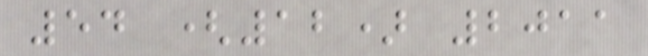54 (12) 2011
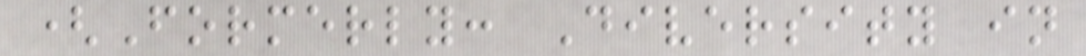(Formerly: Diversity in
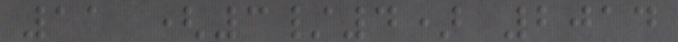11 (3/4) 2014
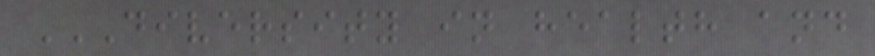DIVERSITY IN HEALTH AND
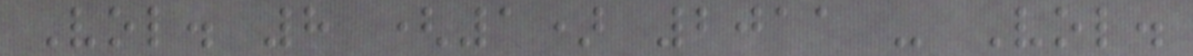Vol. 8 (1) 2011 - Vol.
